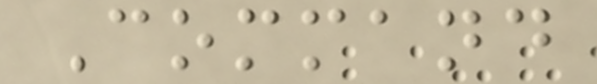Command
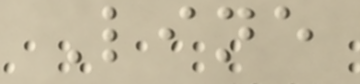Line
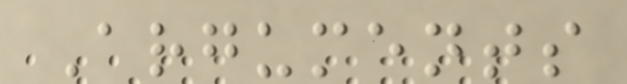Arguments
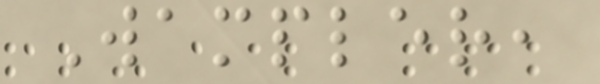Wampler,
